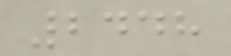2448
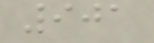901
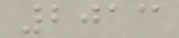2013
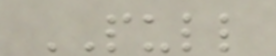PULL
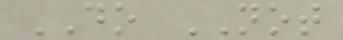DO NOT
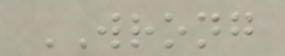WRONG
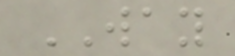WAY
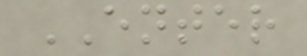ENTER
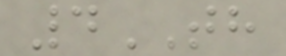4TH
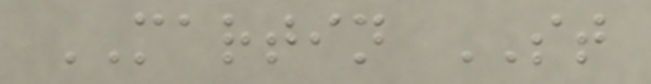MARTIN ST
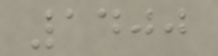1400
